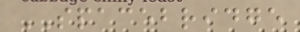SPACEBRIDGE
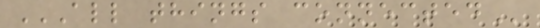ALL THINGS CONNECTED
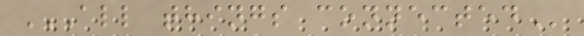ALL THINGS CONNECTED
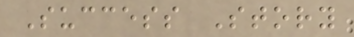Success Story
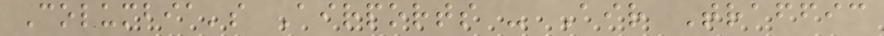Columbia's Airports - Air Traffic
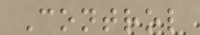Control
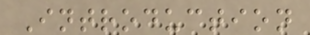Introduction
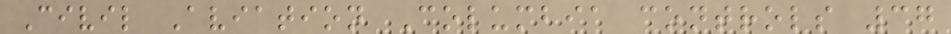Civil Aviation Columbia controls 37
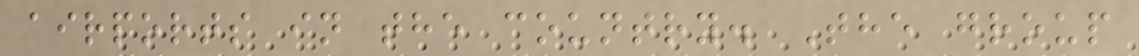airports in the country. The group
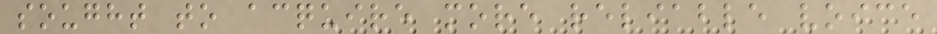sought to acquire more reliable voice
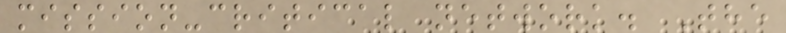mission-critical network. The
